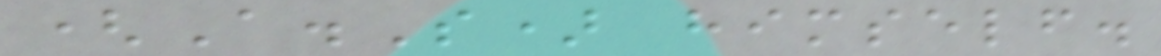(A.S) himself.
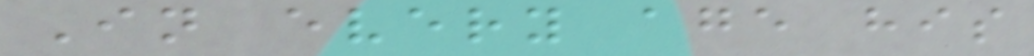In every age his
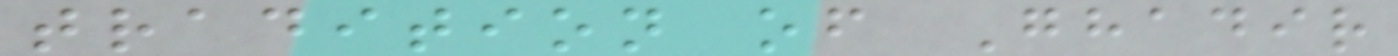tradition of Ghadir
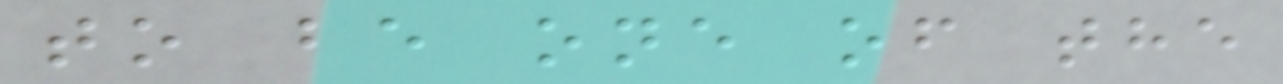to be one of the
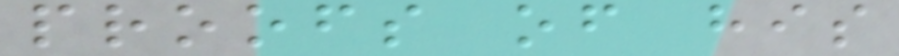proofs of his
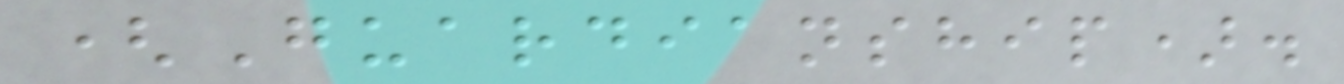(Guardianship).
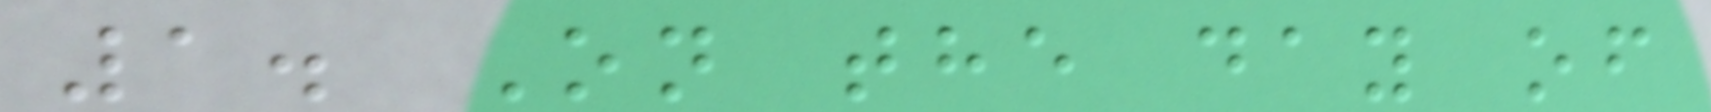1. On the day of
